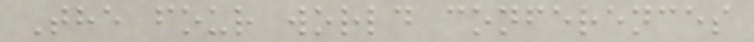The four world conferences
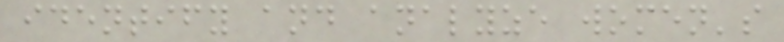identify and analyze women's
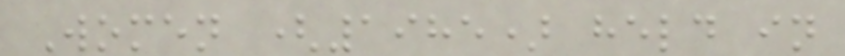Women (1985) held in
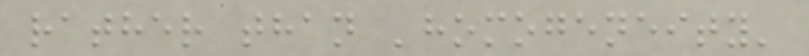rather than 'homogeneity'
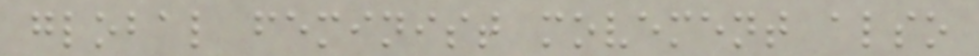global feminist movement also
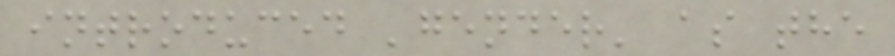introduced 'gender' as the
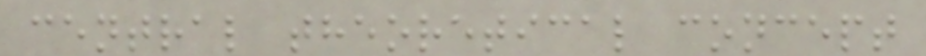central theoretical concept
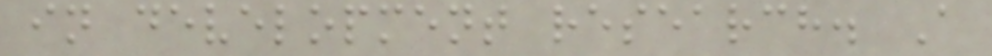in development research. A
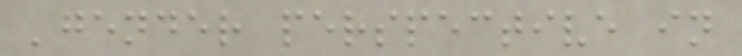'gender perspective in
